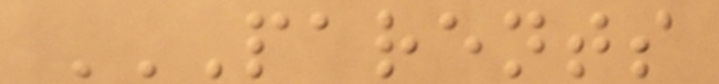PARENTS
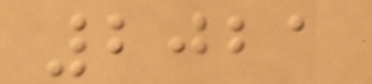2021
